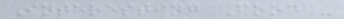Interesting Food -
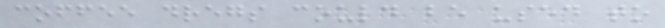coffee dregs could be used to
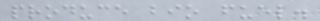produce bio fuel.
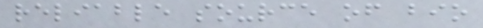reliable source of bio
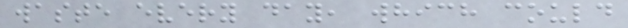waste every day, which could
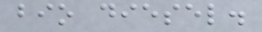bio diesel.
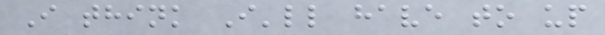I think I'll have to up
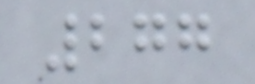277
